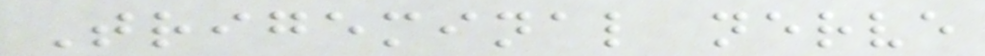Trigeminal nerve
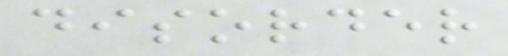disorder
